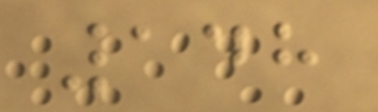148
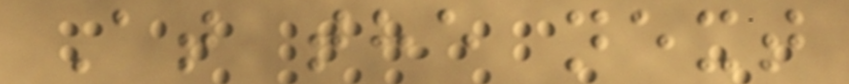At the next
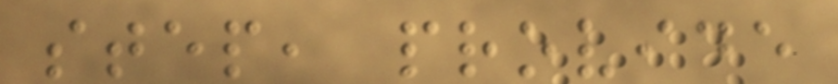step, provide
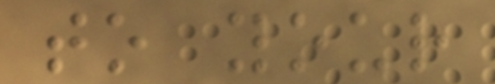to your
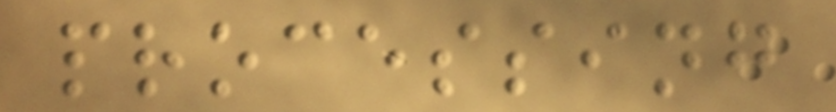processing
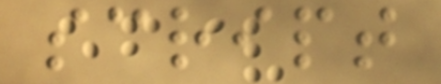script
